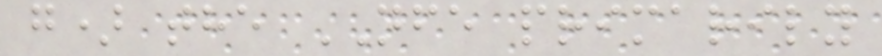g) the NFE primarily
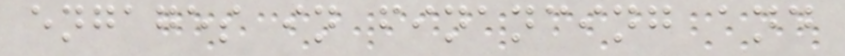engages in financing and
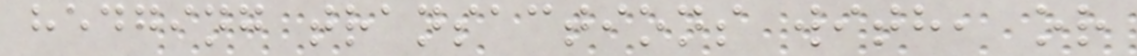hedging transactions with, or
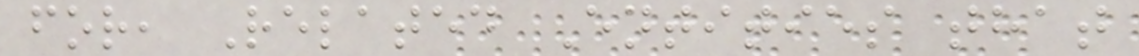for, Related Entities that
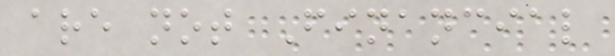are not Financial
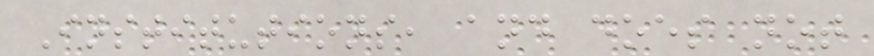Institutions, and does not
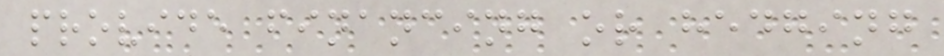provide financing or hedging
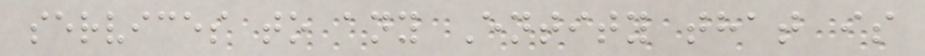services to any Entity that is
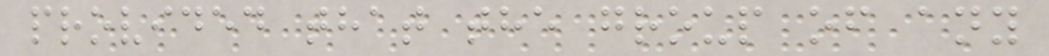provided that the group of any
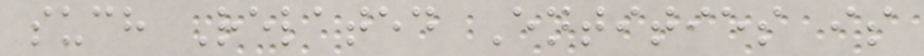such Related Entities is
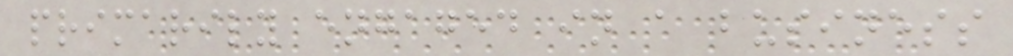primarily engaged in a business
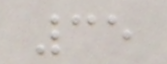35
